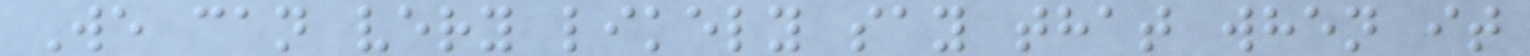We can very likely say that when it
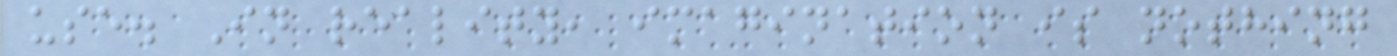use. In reality, imagination is nothing
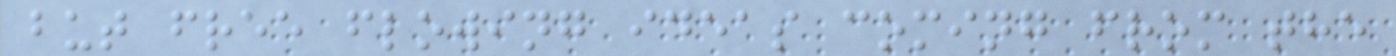but free flowing ideas coming from the
